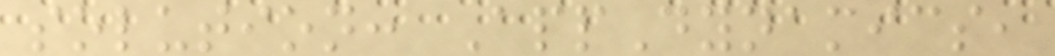solution: AppDynamics,
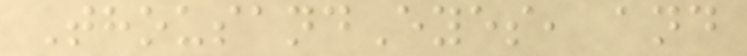ThousandEyes, and
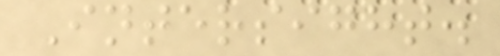Intersight.
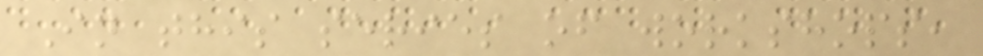In this series of workshops,
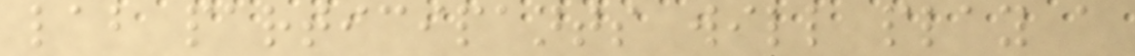lab participants will play a
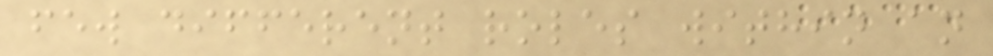few different roles within an
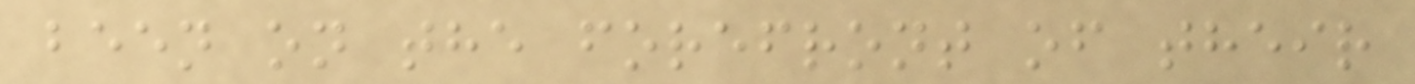been on the forefront of their
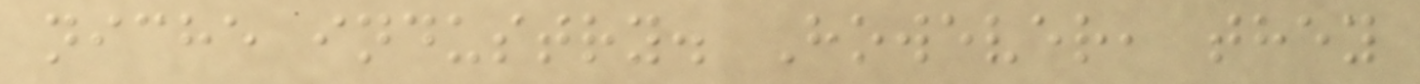niche industry. However, they
